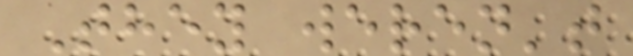They weren't
